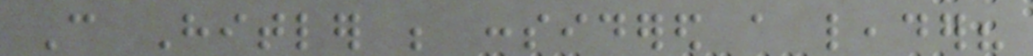Can Hitler be considered a leader?
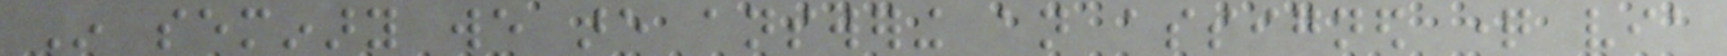In seminary we are answering an assigned question via
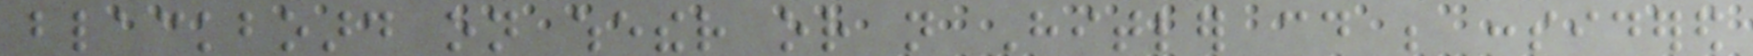blackboard on whether or not Hitler could be considered
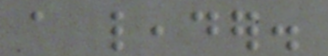a leader.
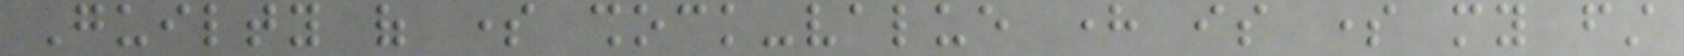Guilty of some shock-value here is some my first
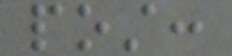post:
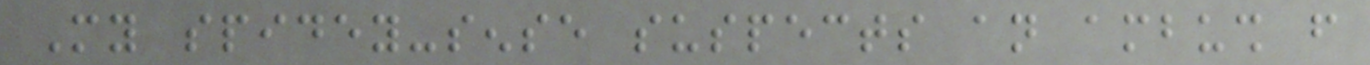My spidey-sense suspects an ambush from
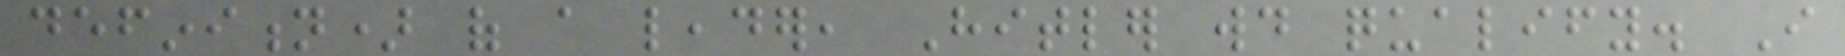definition) of a leader, Hitler would qualify. I
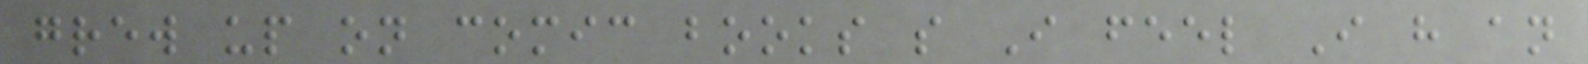grew up on comic books so I feel I have an
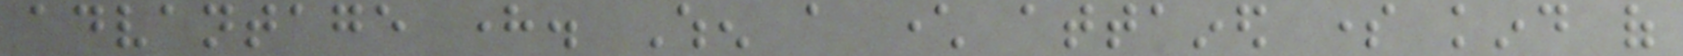advantage here. When a character attained some kind of
